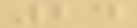24
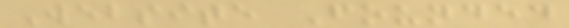Website Founded
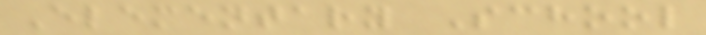Elementary School
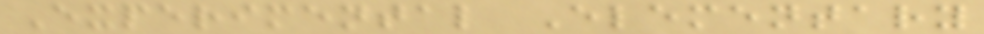Experimental Elementary
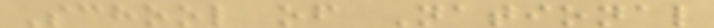School of National
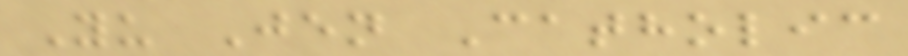Yu Jen Catholic
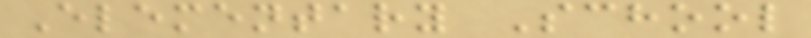Elementary School
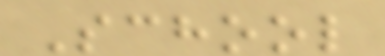School
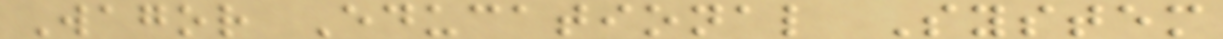Wagor Educational System
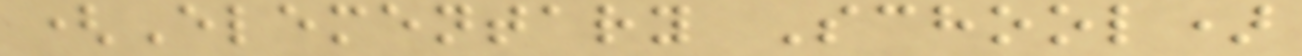(Elementary School)
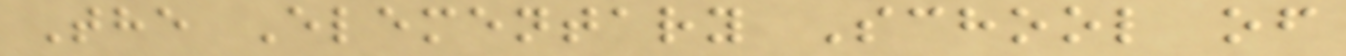The Elementary School of
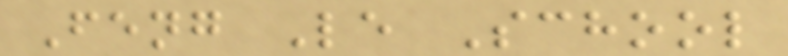Feng Le School
